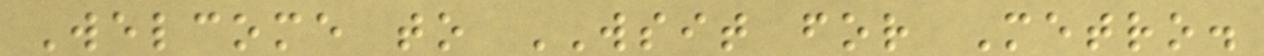Welcome to WSIT for Metro.
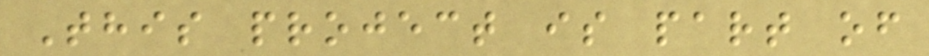This project is part of
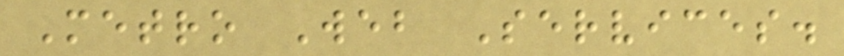Metro Web Services.
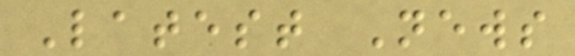Latest News
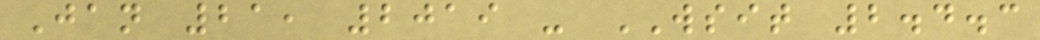Jan 21, 2019 - WSIT 2.4.3
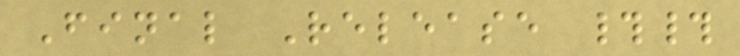Final Release ##
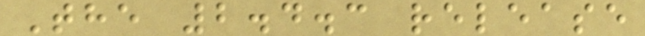The 2.4.3 release
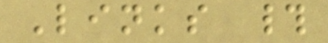Links #
